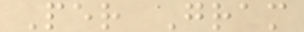Per Gram
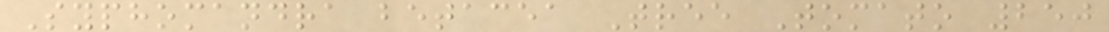Syphomandra betacea Tree Tomato 250
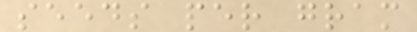seeds per gram
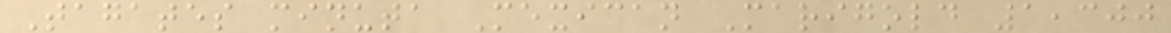Tagates minuta Mexican Marigold 1,300
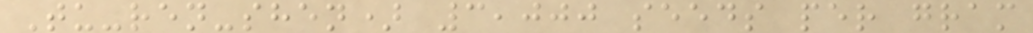Tu-ren-shen) 3,000 seeds per gram
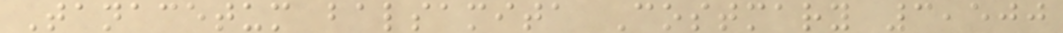Tanacetum balsamita Costmary 3,500
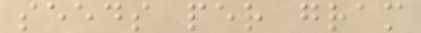seeds per gram
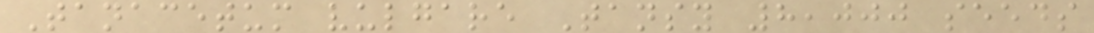Tanacetum vulgare Tansy 8,000 seeds
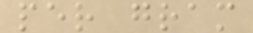per gram
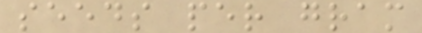seeds per gram
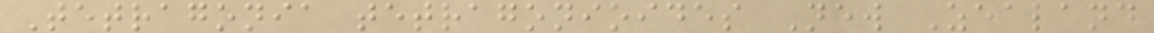Tetragonia tetragonioides New Zealand
